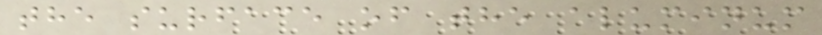the surface of the aluminum
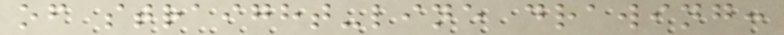of straight-line drawing:
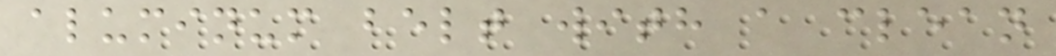aluminum belt with a clean
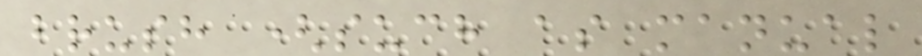brush (such as manual
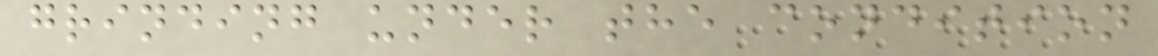grinding under the condition
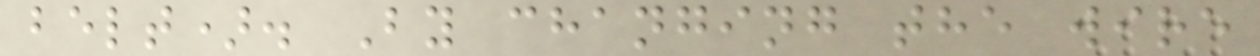belt). By changing the wire
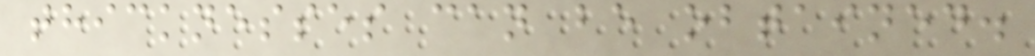thicknesses can be obtained.
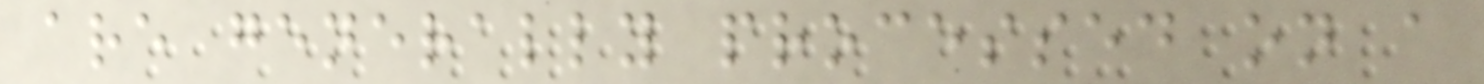are generally processed on a
